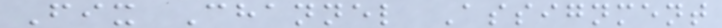Fix Channel Assignment
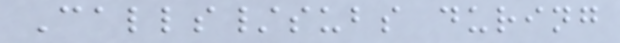Calls/subs during
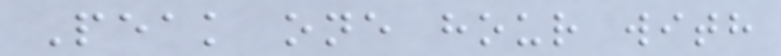Peak one hour with
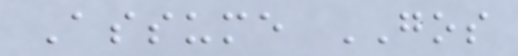Assume GOS
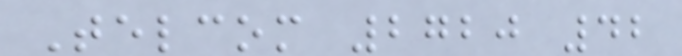Telcom 2720 42
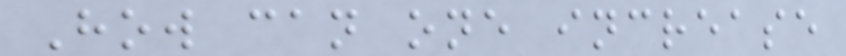How can one increase
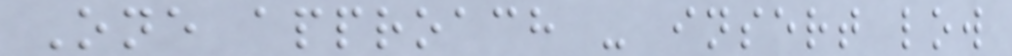One approach - insert low
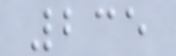235
